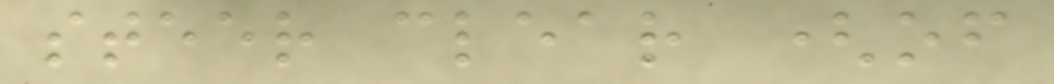steer clear (of
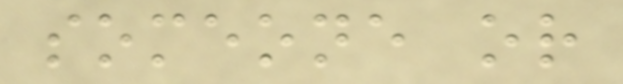someone or
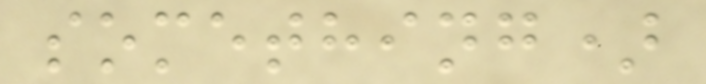something)
